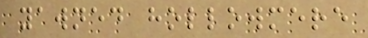yawned hollowmere
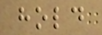hold
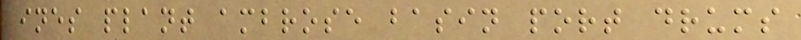ines plant ambrose basin port drums
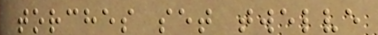torches set twelve
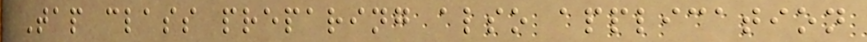Tap class preparing also application
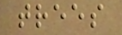trees
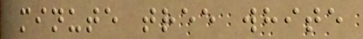minute tree white
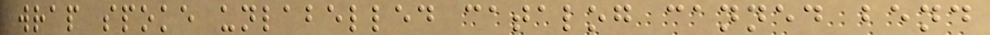wrap spoke unlabelled catalog canned bend
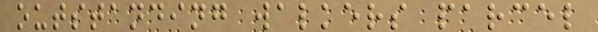outstanding walkers parcel
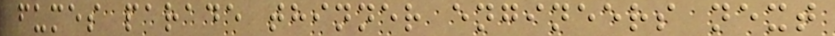fumes parade thinner engineers next
